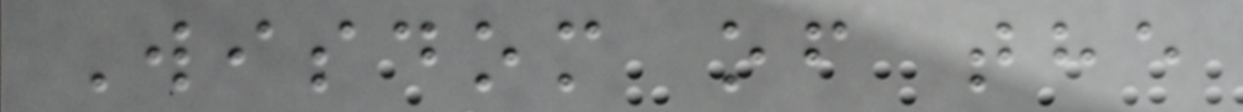Wisdom of the
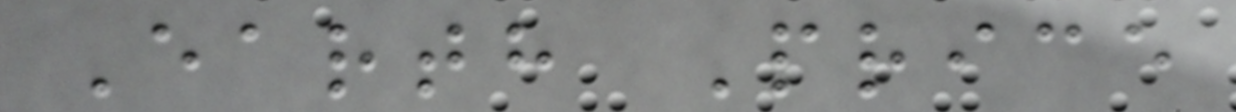Earth Price
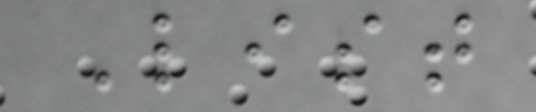List
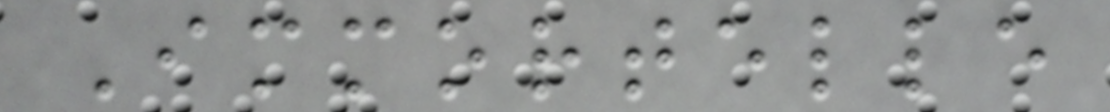Immortelle
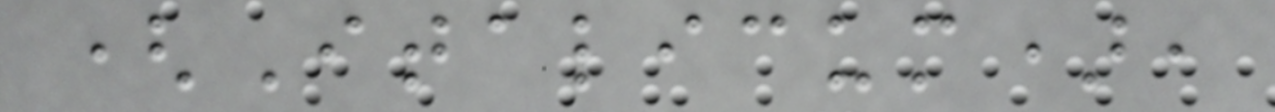(Italicum),
